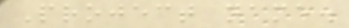Project name.
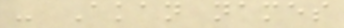- Akan names
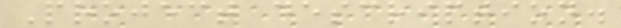Project description.
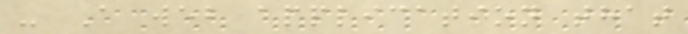- A web application that
